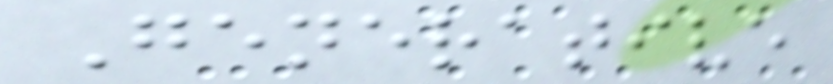Generative
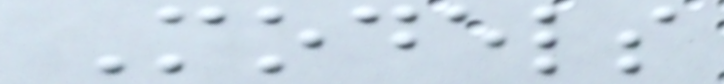Models
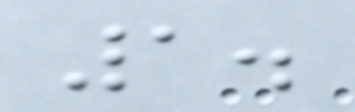1.
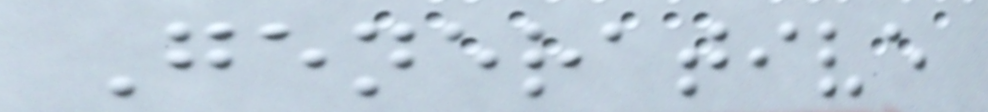Generative
